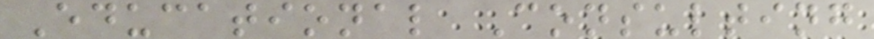Educational Consulting
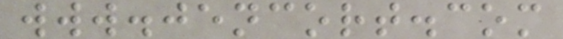www.jencort.com
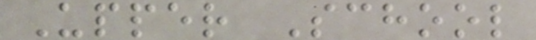Upper School
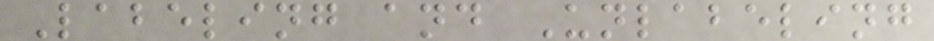Labeling and Unlabeling
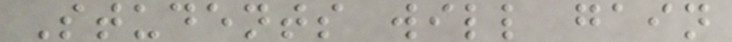Students will gain
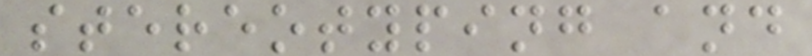stereotyping and
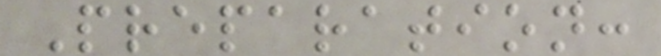Preparation:
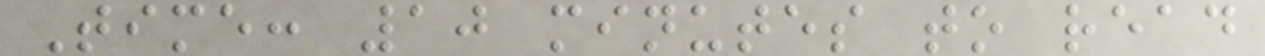Time: 10 minutes to read
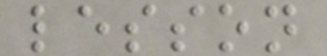lesson
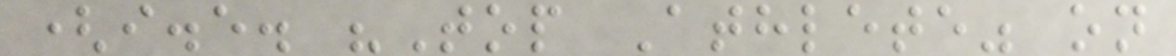(i.e. "Top Athlete" on
